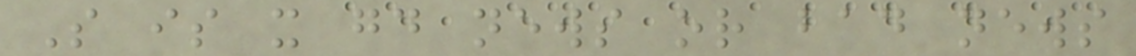So is it good news or bad news
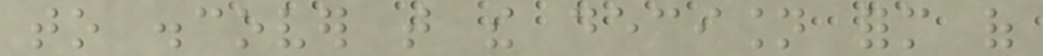to discover that the decision form of
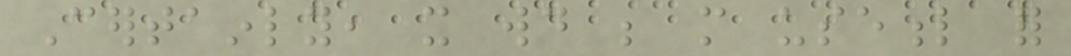Certainly, it would be more useful for
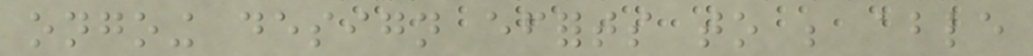ongoing design efforts to be able
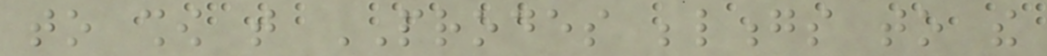to show that PRODES belongs to the
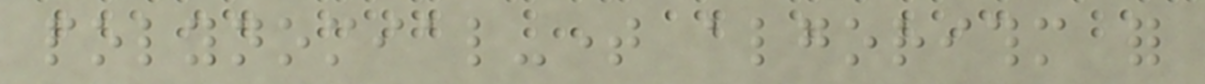polynomial-time algorithm for
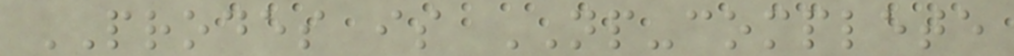PRODES is NP-complete
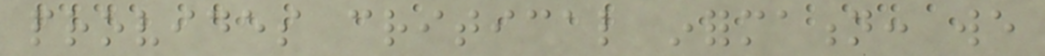provides critical information: we
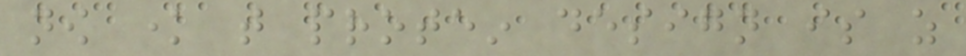now know that protein design is as
